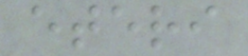eteri
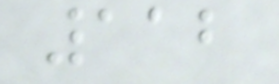112
